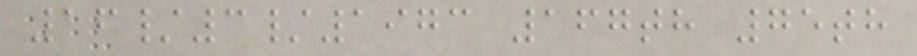16/3/1973 167th 75th
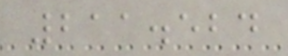211.524
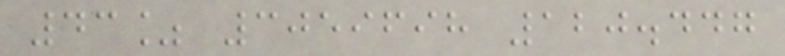43% 3059698 120.447
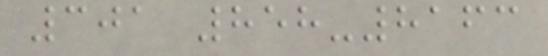301 858-8163
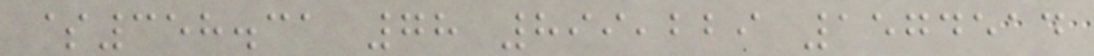$358.31 78 899,229 1574514
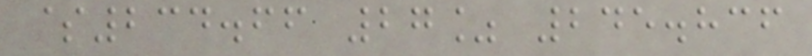$234.66 27% 245.836
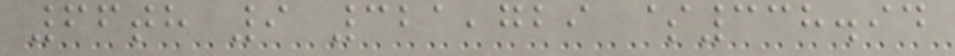66th 9 321,729 $338.94
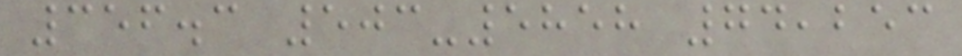356.3 503-5858 74,253
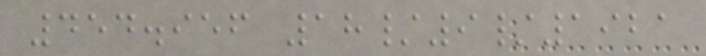454.956 18/9/1921
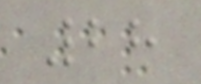28
